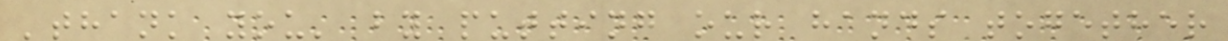'thank you' by putting our hands together
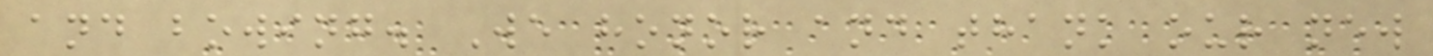and bowing. We honor and thank our new
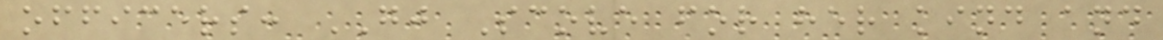officers: GJ Scove for her kind and
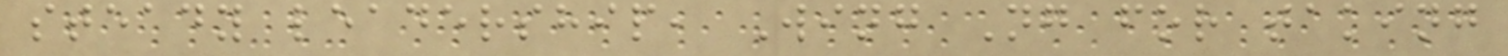steady leadership, Wing Ng for taking
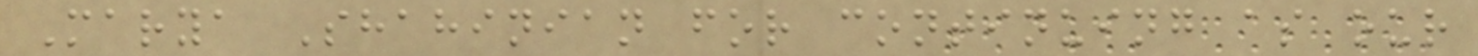Marya Shahinian for continuing as our
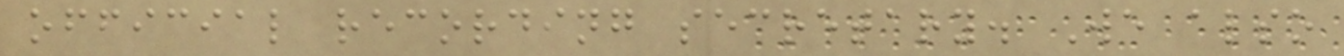official recording secretary. We also
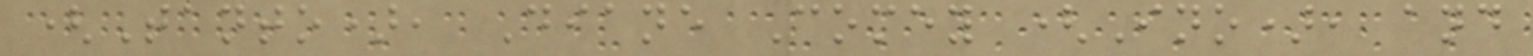(Tanto), Diane Comey (Ino), and
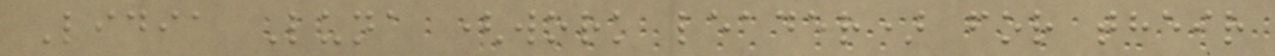Lidia Luna (work leader) for their
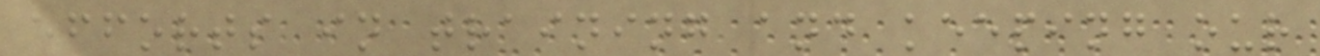efforts in training and keeping our
